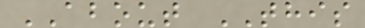ABOUT THIS
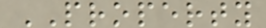PROPERTY
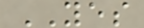YES
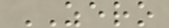ZERO
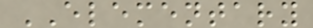ELEMENTARY
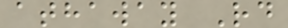athaway Rd
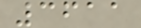3611
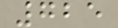725
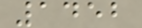1452
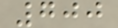700
